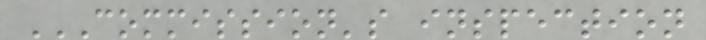COMMISSION'S INSPECTION
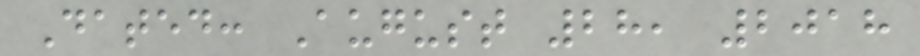Dated: August 28, 2018
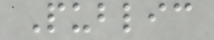Public
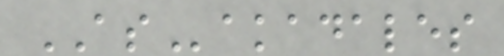ASakadales
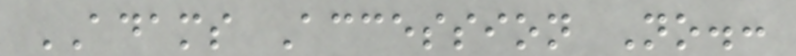ADAMS Accession No.:
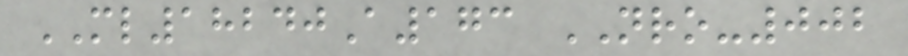ML18240A173 NRO-002
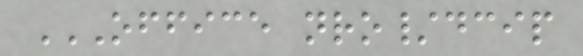OFFICE NRO/DCIP
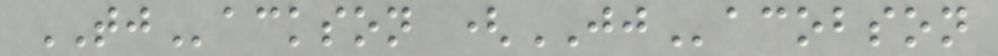TJackson (JJacobson
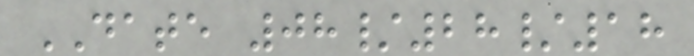DATE 08/28/18
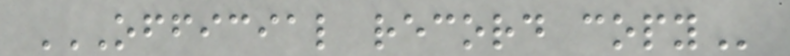OFFICIAL RECORD COPY
